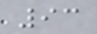93
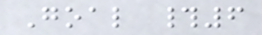Goal #6
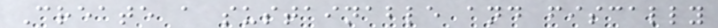Create a sustainable and fiscally
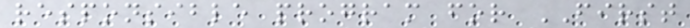responsible program for FIRST
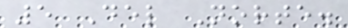5 Del Norte.
